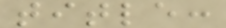title:
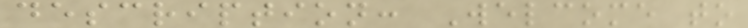description: Welcome to
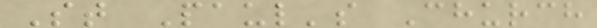St Paul's Church
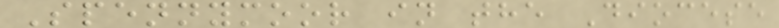Spennymoor in the Diocese
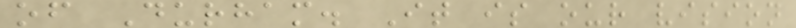of Durham. It is our vision
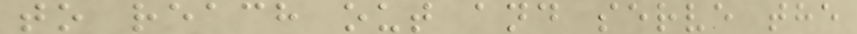to reach out and serve the
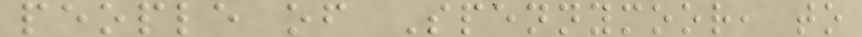people of Spennymoor, to
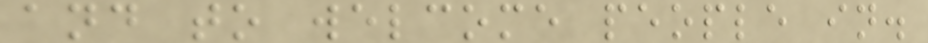and to welcome people in.
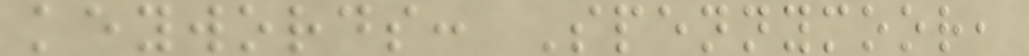keywords: Spennymoor,
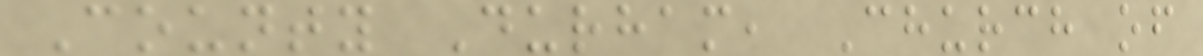County Durham, Church of
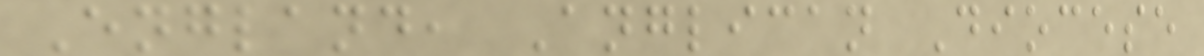England, Anglican Diocese
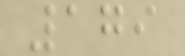179
